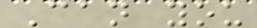Can you
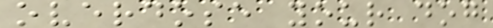overdose your dog
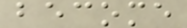become
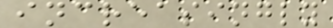increasingly
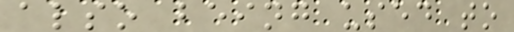also being used to
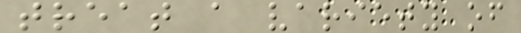treat a variety of
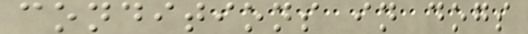conditions in dogs
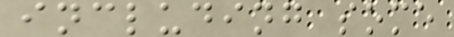including some
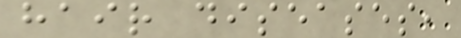hair diseases,
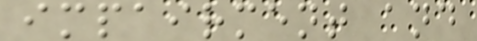impairment and
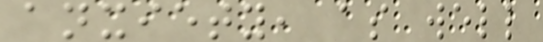anxiety, as well
